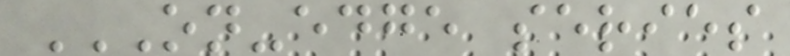ON-EDGE SERIES
